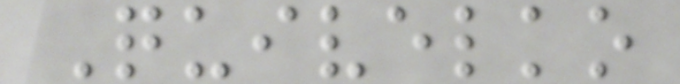Quivelko
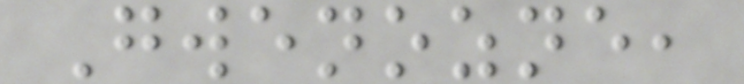Gwenozne,
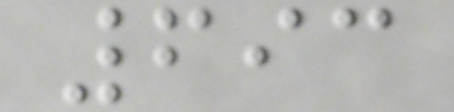693
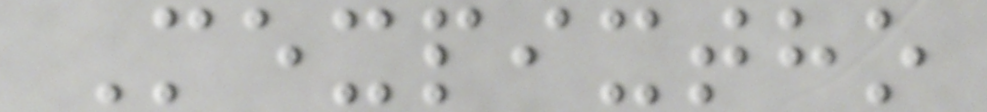Mexpixtho
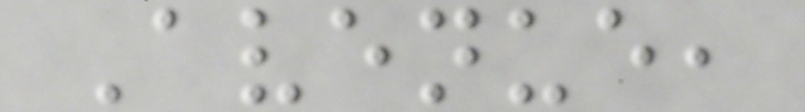Avenue,
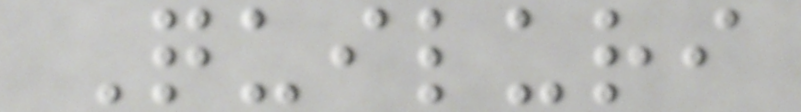Quiluri
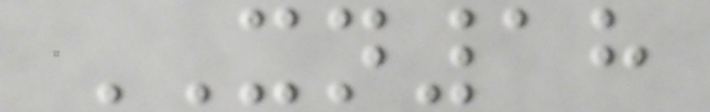XN18
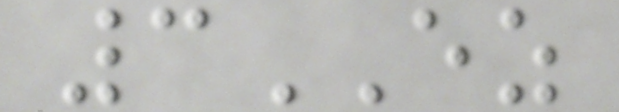3EZ
